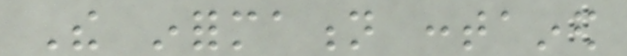The information contained
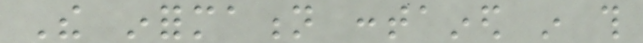The information contained in this
